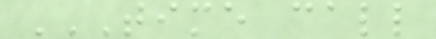TIME CALL
